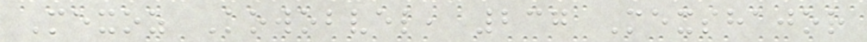Mexoz Kowobvel, 237 Mexshajor
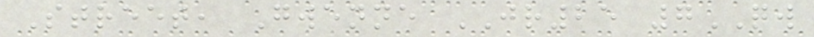Street, Gwenne JR25 7QW
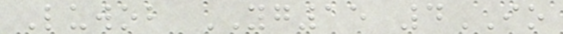Luwob YG15 4IO
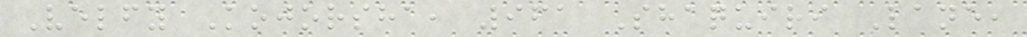Velfy Kojorsha, 961 Shaquiri Lane,
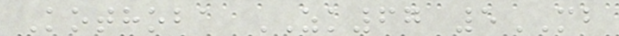Kothoba ZK67 5MB
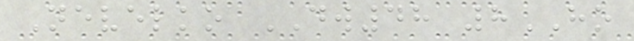Nevelko DW48 8HO
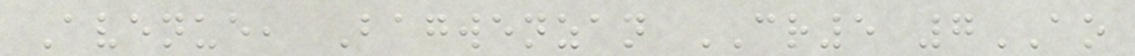Avenue, Bagwenzan CR5 7AO
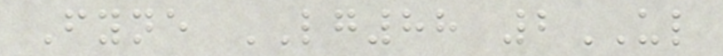Fyne LG88 2UL
